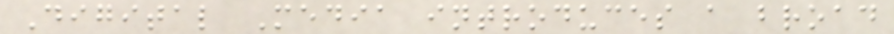Digital Media introduces a broad
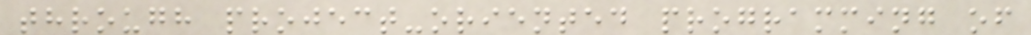through project-oriented programming of
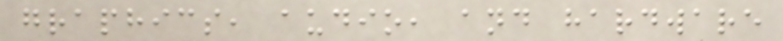graphics, audio, and hardware
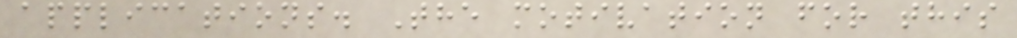applications. The motivation for this
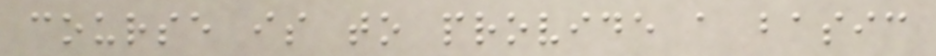course is to provide a basic
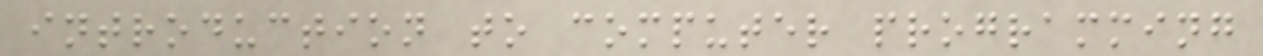introduction to computer programming
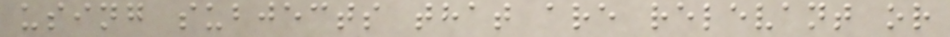using subjects that are relevant or
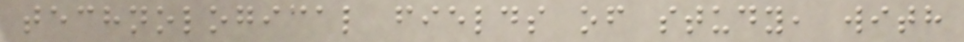technological fields of study, with
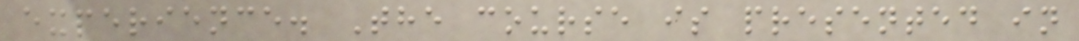experience. The course is presented in
